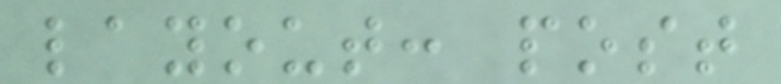layout: post
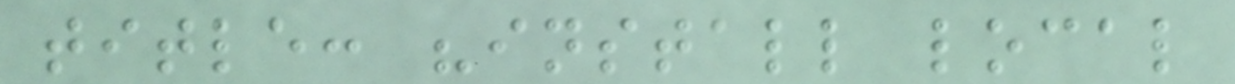title: "install local
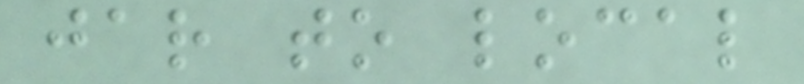jar to local
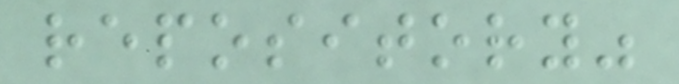repository"
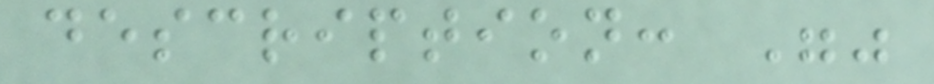description: ""
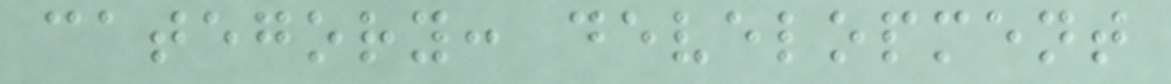category: development
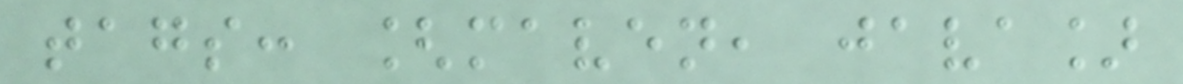tags: [maven, java]
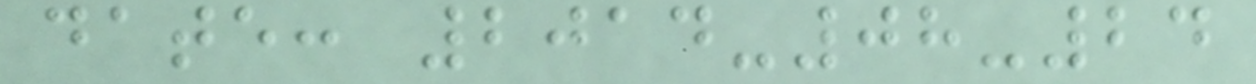date: 2014-08-24
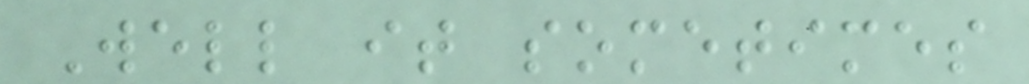Well it sometimes
